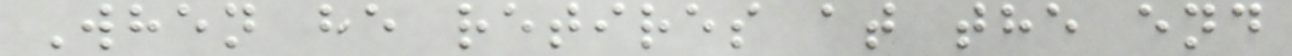When he retires at the end
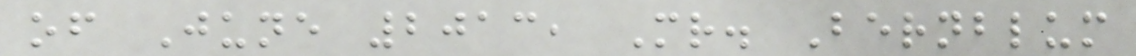of June 2013, Mr. Bernblum
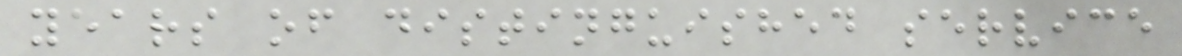years of distinguished service
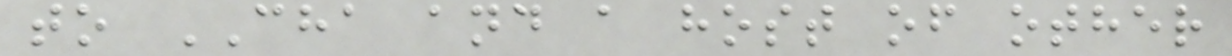to CHA and a host of other
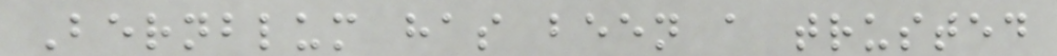Bernblum has been a trusted
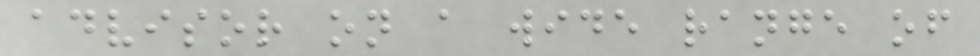advisor on a wide range of
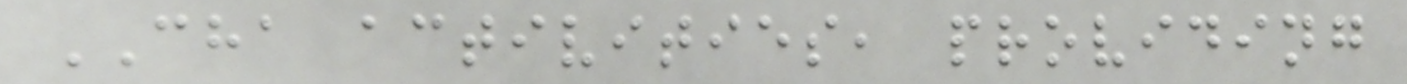CHA activities, providing
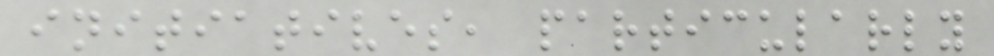initiatives, particularly
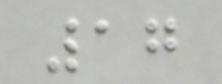17
